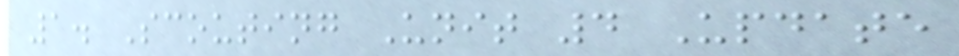1. Scouting Unit 4 Update
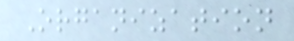Organization
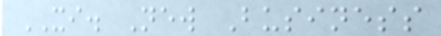XI. New Business
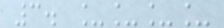3. ____
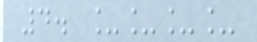4. ____
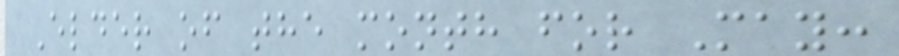Elder of the month for May:
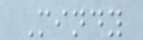Mindy
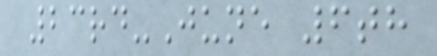23rd-June 6th
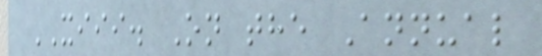XIII. On the Annual
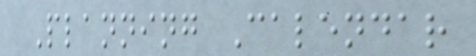Planning Calendar
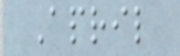April
